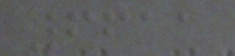6611
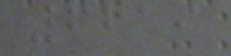6219
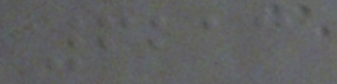6213
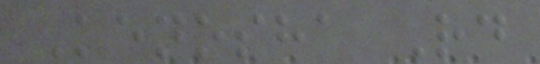Kenosha Rd
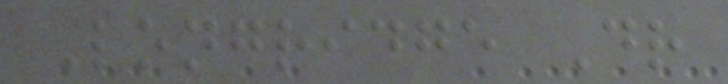Longridge Dr
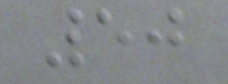50
